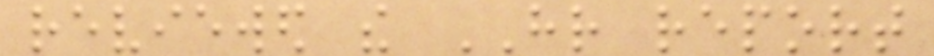reviewed the HR report
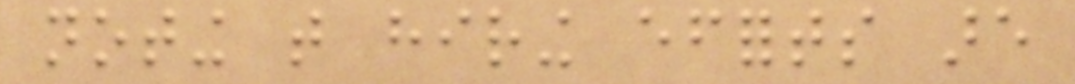noting that hiring efforts are
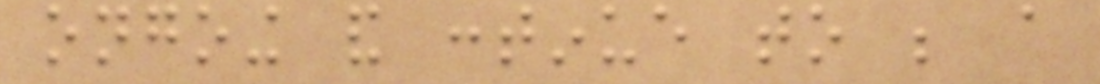ongoing and continue to be a
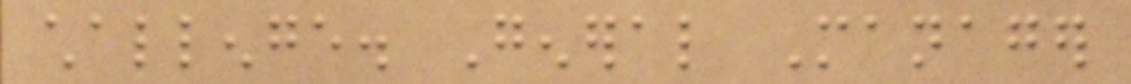challenge. General Manager
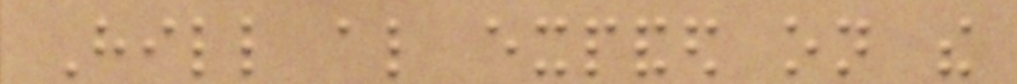Hill also expanded on the
